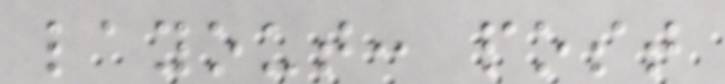layout: post
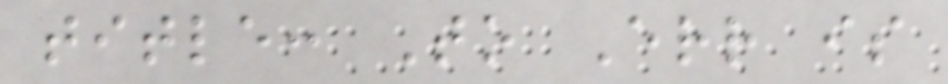title: To Err is
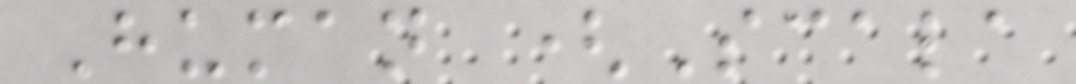Human (Scala
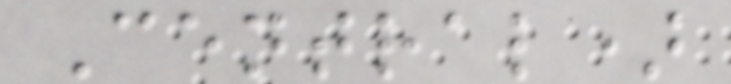Central)
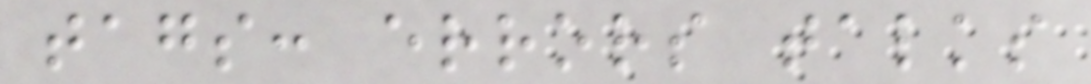tags: errors talks
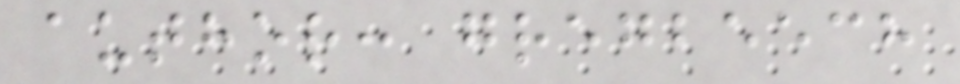author: gregbeech
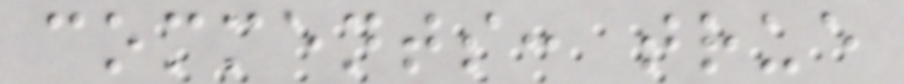comments: true
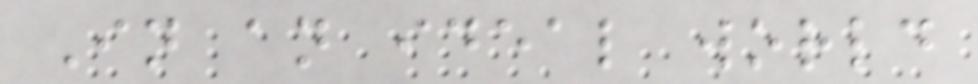In an ideal world
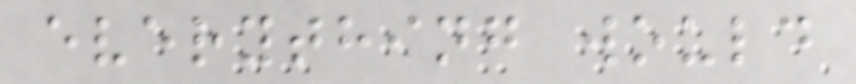everything would
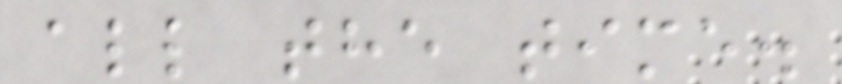all the time.
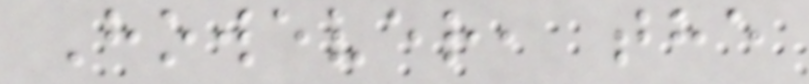However, the
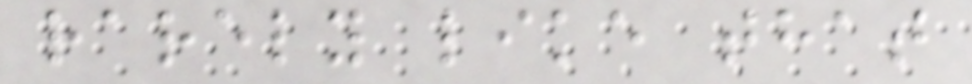rarely like that
